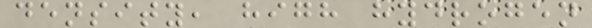density, high hydrogen
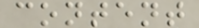content
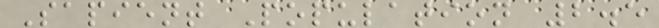Sapient Population 2.5
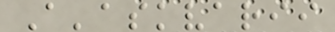A'askvarii
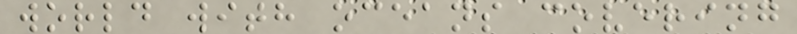world with oceans covering
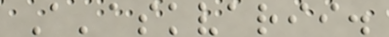A'askvarii.
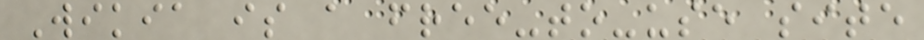Wikia is a free-to-use site
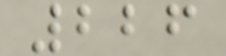226
